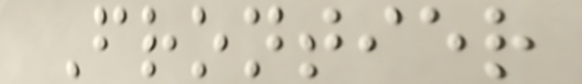Frontier
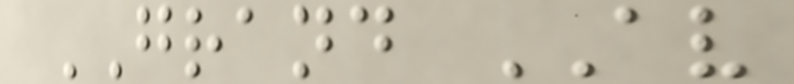GRAND AV
